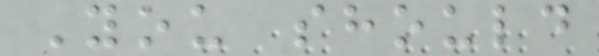You should
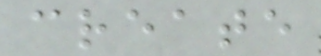create
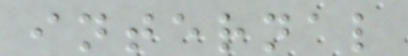internal
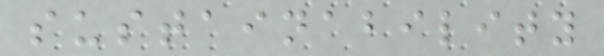sustainability
